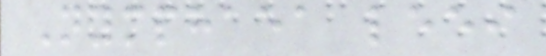Nymphaea leei
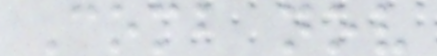Comb nov
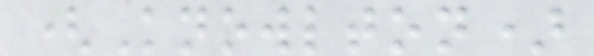(Knowlton)
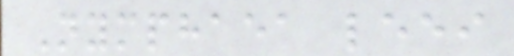Nymphaea leei
